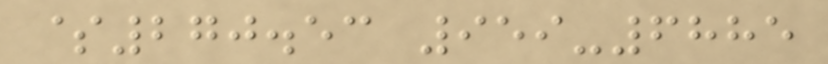$270.53 959-6885
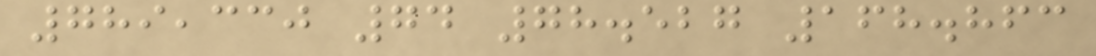789,330 74 78.527 168.863
